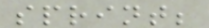sprint;
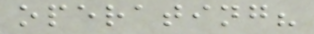operating?
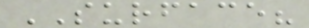SURFACE?
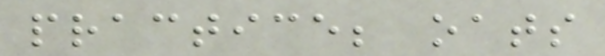practice; oats
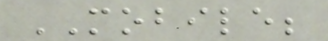MOBILE;
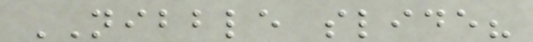NIBBLE slide?
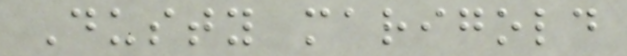Dusty marigold
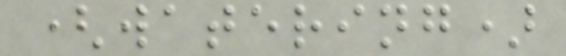(watering)
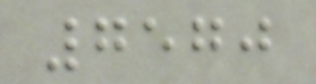7570
